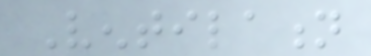Ventilation
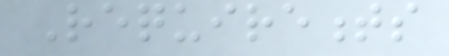Requirements
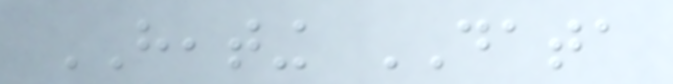HEATING DATA
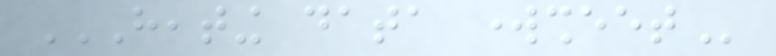HEATING DATA WORKSHEET
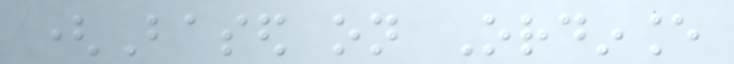(Based on Ordinance
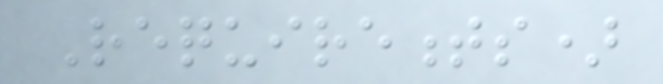Requirements)
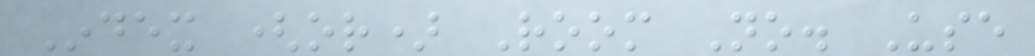Index (or) Room No. Use
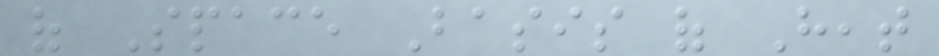of Space Basis of Heat
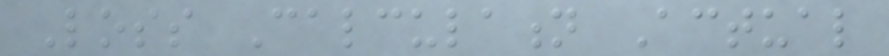Loss Calculation Actual
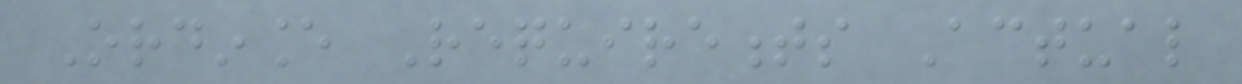Ordinance Requirements Actual
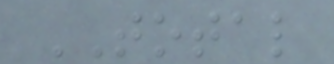TOTAL
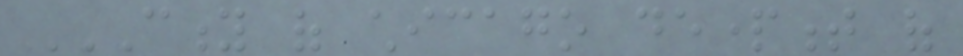CITY OF CHICAGO DEPARTMENT OF
